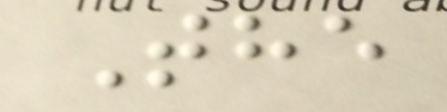The
